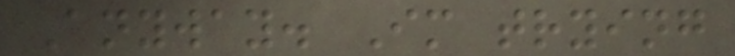Anyway. Im trying
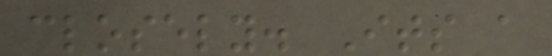closely. Its a
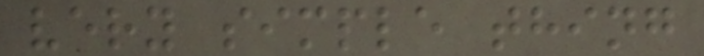very simple thing
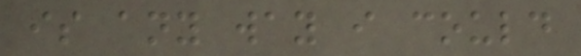is any way i could
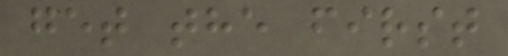get the first
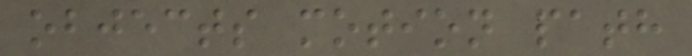objects motion path
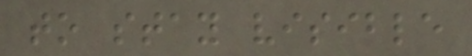to stay visible
